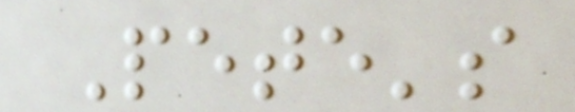Pete's
